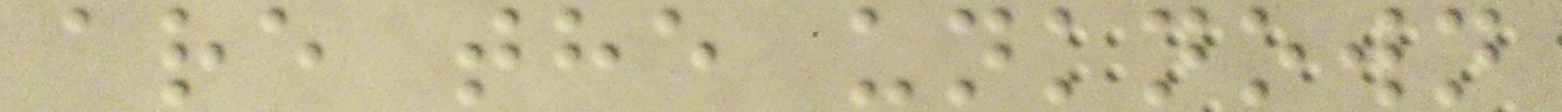are the unknown
